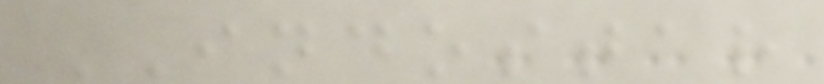INDOSTAR
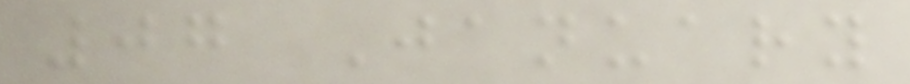07 January
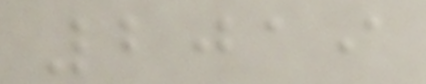2019
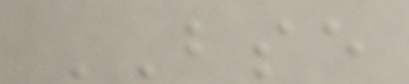BSE
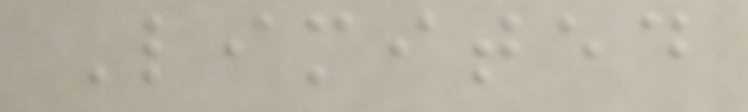Limited
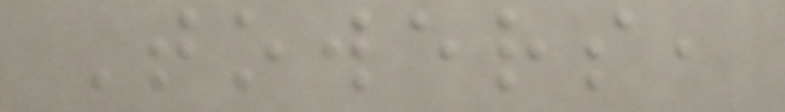Towers,
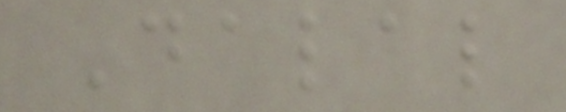Dalal
